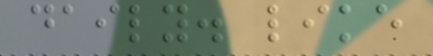daily. like
